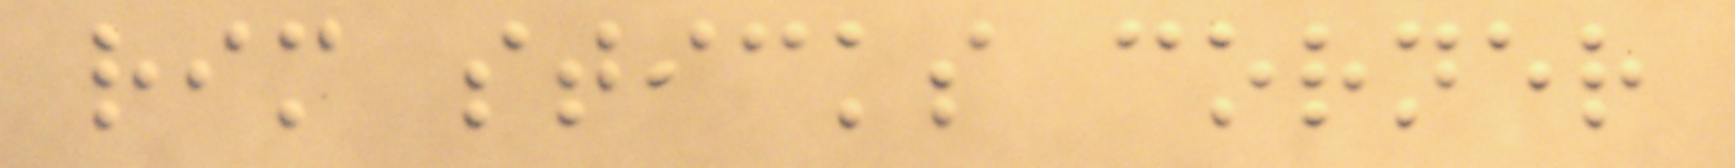rim sticks corner
